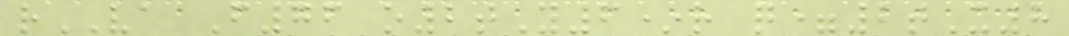rVA F76 o2tY6*r q=2tX8
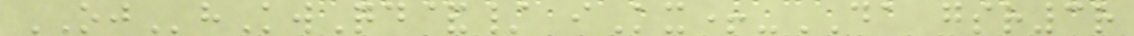OJhKwQd&/ iKx+-DA gsr3r
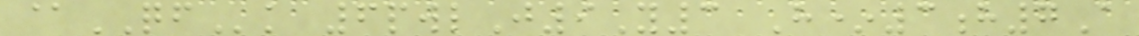@QFk 6pwlJ9Y3 H*3h7A
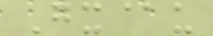Gx@u
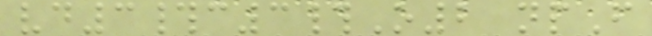vd3#c3#O2 npF
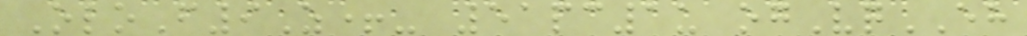OloF9Z+- 51pc1u ogVqEH
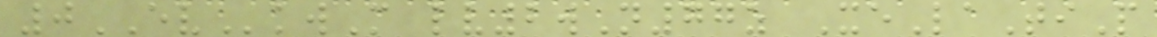0EVkwM lv2wN77z XeLaTiP
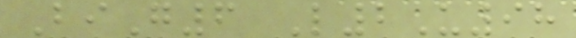BiG6 L2U98
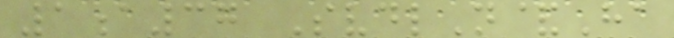1a37 SvdlN&Ha
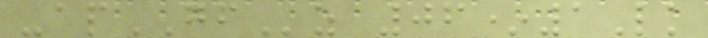-apGFz 06*1Lk
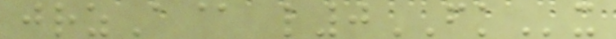jrzA@ l0FKx
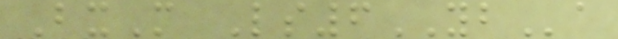BxM Ls6YBa
